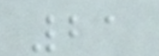21
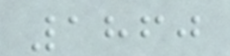1860
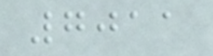7011
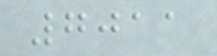7011
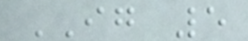IG 5
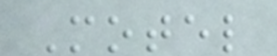Motel
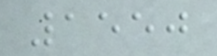1550
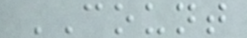COUNT
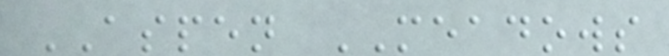ASPEN MEADOWS
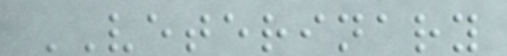VETERINARY
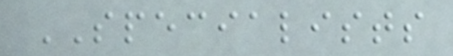SPECIALISTS
